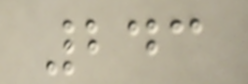243
